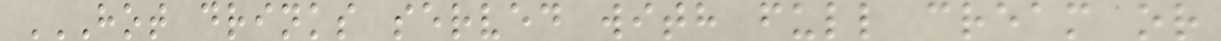HOT DRINKS SERVED WITH FULL CREAM OR
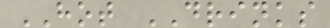HOT DRINKS
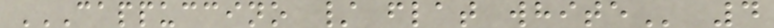CAPPUCCINO / FLAT WHITE 4
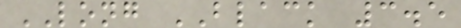LONG BLACK 3.5
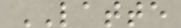LATTE
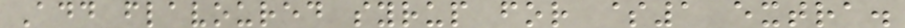Add flavoured syrup for $1 extra.
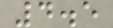4.5
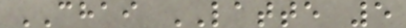CHAI LATTE 5
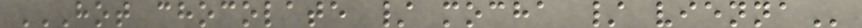HOT CHOCOLATE / MOCHA / VIENNA
